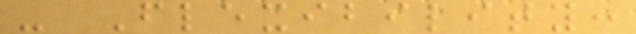- Flexibility:
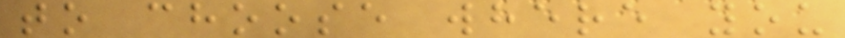to choose where you
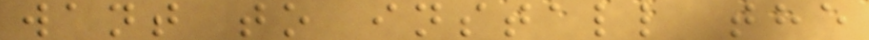want to install the
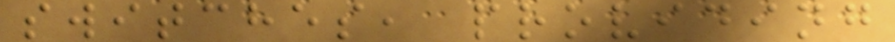switches, providing
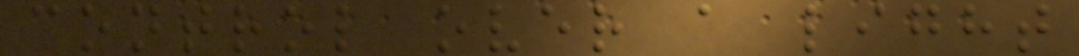control over a light
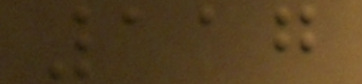117
